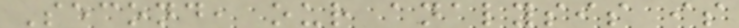Second, our analysis is
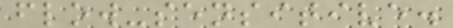flow-sensitive.
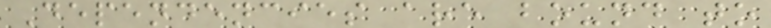Dependencies are bound to
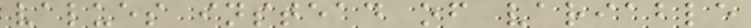values instead of variable
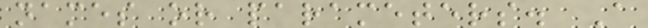names or parameters. A
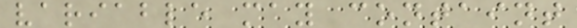variable may containt
